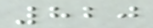820
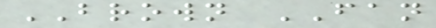BROWN FAN
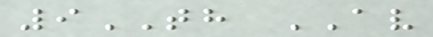9TH AV
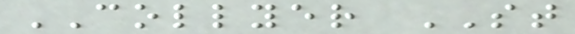COLLYER ST
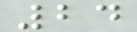24
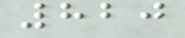820
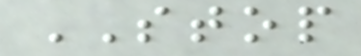STOP
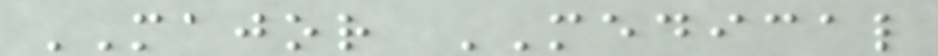MAJOR MEDICAL
